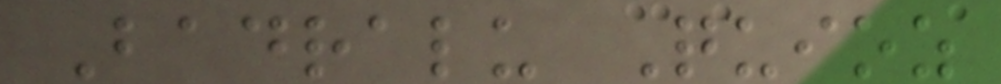Badralu Quioz
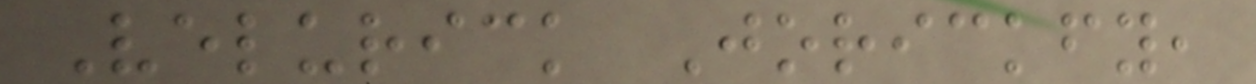Velurick Jorickfy,
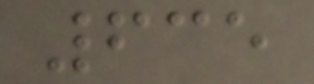635
